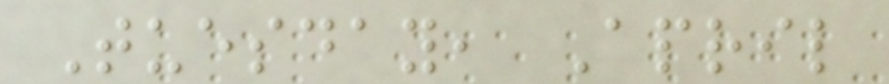Tuesday, April
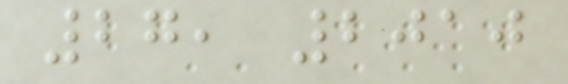27, 2010
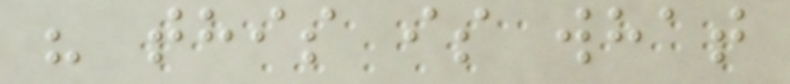" this is what
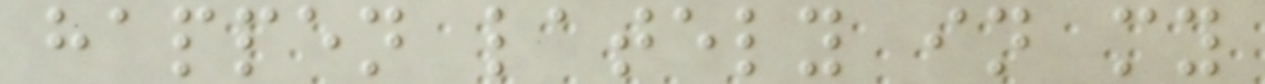happen lately in my
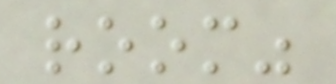room"
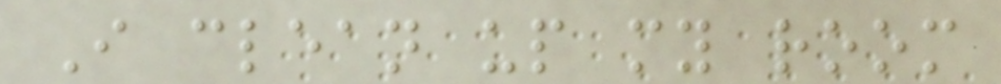I clean up my room
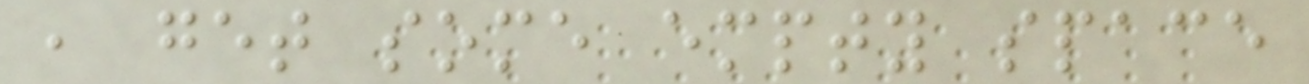, get some empty space
